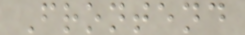Frontend
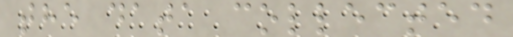the data collected
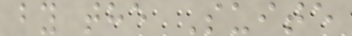by the Suite
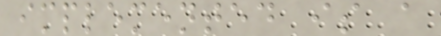implemented is a
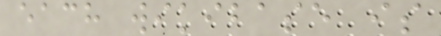each wikibase is
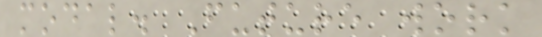modal. Future work
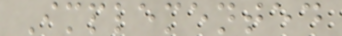Implemented
